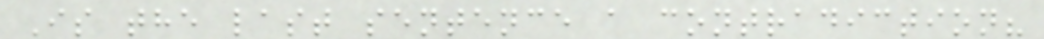Is the last sentence a contradiction?
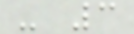- 3
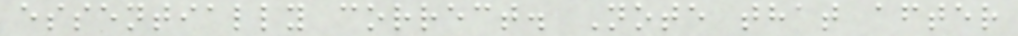essentially correct. Note that after
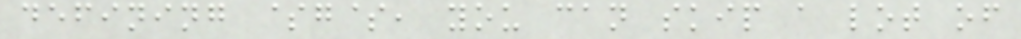defining $g$, you can skip a lot of
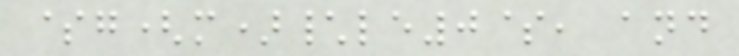$g(m)\le0$, and
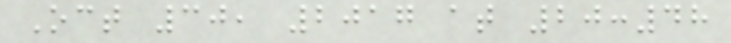Oct 30, 2017 at 20:48
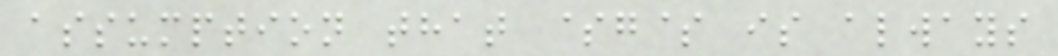assumption that $g$ is always
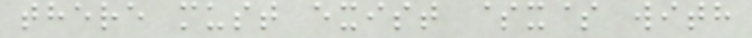there must exist $x$ with
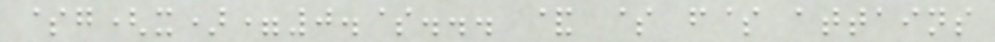$g(x)=0.$... & $ f$ attains
